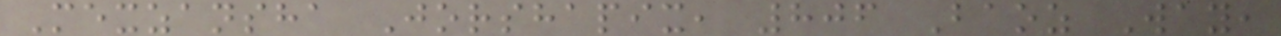Mexzansha Jorshapix, 806 Baoz Way,
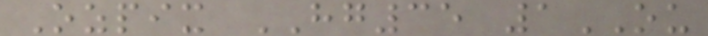Ozpix HG35 1OU
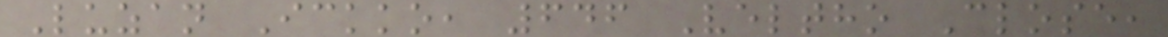Luzan Ickko, 646 Veltho Close,
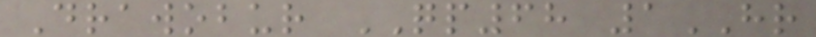Drawobur QP68 1HR
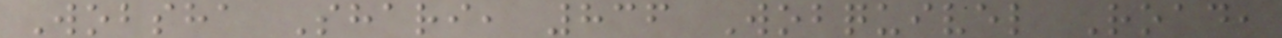Wobsha Shari, 836 Wobquivel Road,
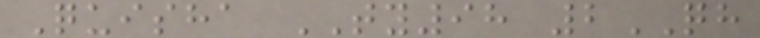Quisha TY98 2QH
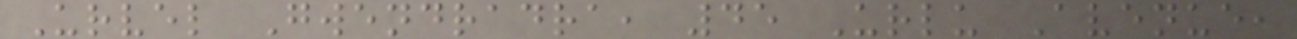Urvel Gwendradra, 45 Urlu Avenue,
